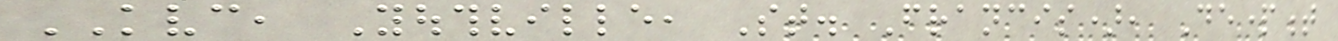KVC, Youthville, St. Francis), Department
